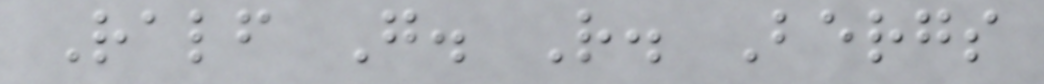Ralf G. R. Bergs
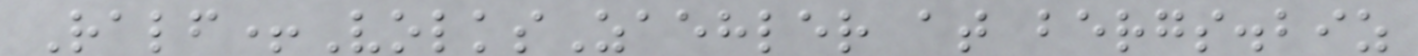Ralf+VolksZaehler at bergs.biz
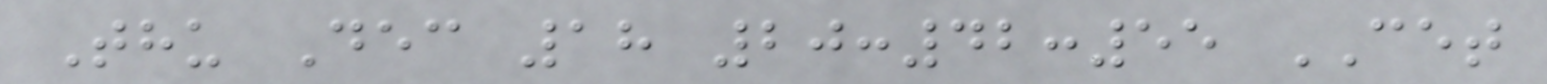Thu Dec 18 20:42:55 CET
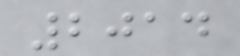2014
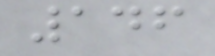146
